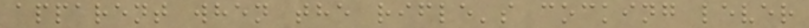apparent when the rifle's cocking lever
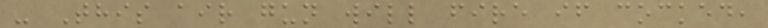- This air gun will fire if cocked,
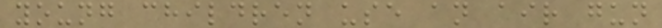young children use an air gun
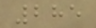285
